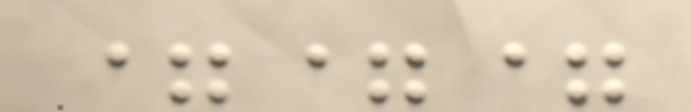===
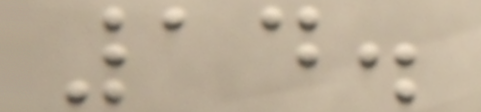14.
